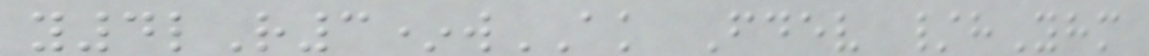y4lR3*wAK Fdev /hYhm
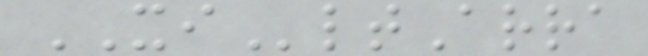XIltArra
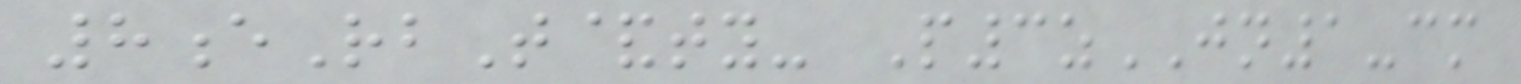8eRbT&ty- P3zJN1-cm
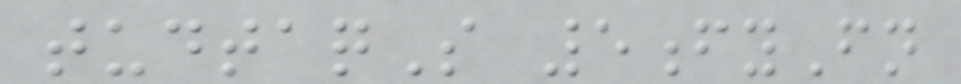tudtaqS 5fyFn
